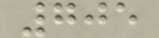705
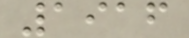1916
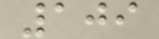109
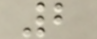2
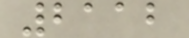2112
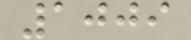1009
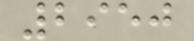2950
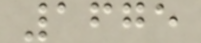1675
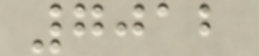7012
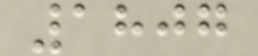1807
